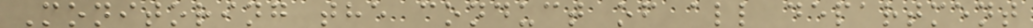Monitoring the conduct of all department
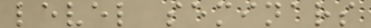level seminars
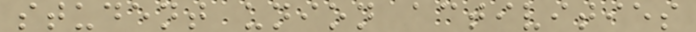student union activities
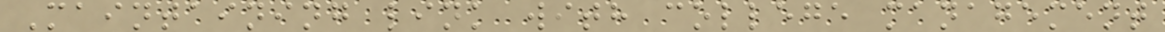Maintaining link with college management
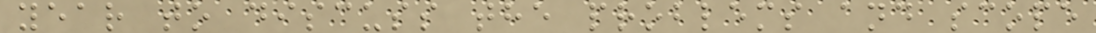year to discuss the problems and scope
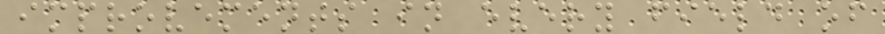improvements in every field of
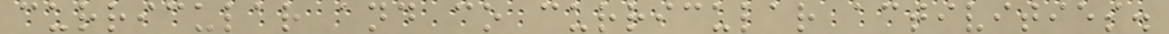curricular and co curricular activities.
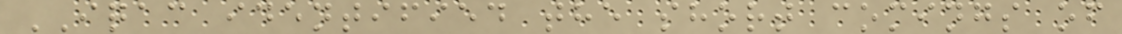IQAC identified the short comings of
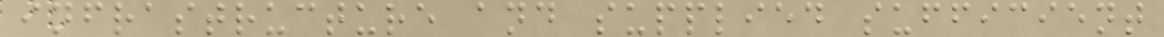infrastructure and supplied sufficient
